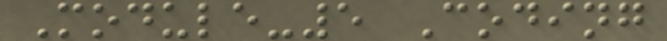Module-5 Coding
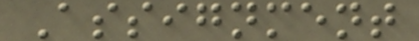Assignment
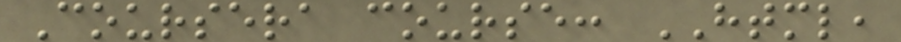Coursera course: HTML,
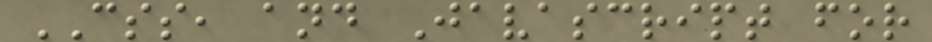CSS, and Javascript for
